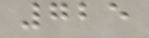725
